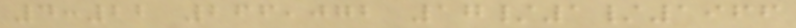4:22 266,072 17/1/1966
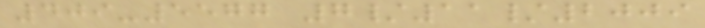409-5577 7/11/2009
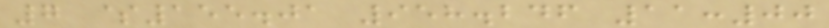7 $155.01 958.246 11:00
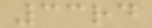33rd
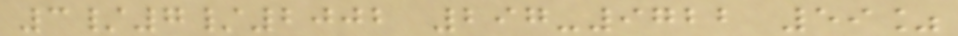3/7/2002 297-9722 59%
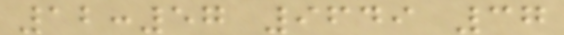12:57 9649 37
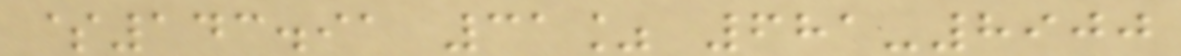$143.91 31% 681-8900
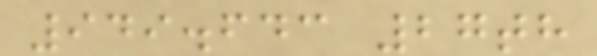949.643 27th
